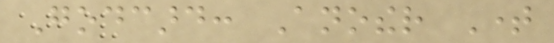Godcard: Another Time
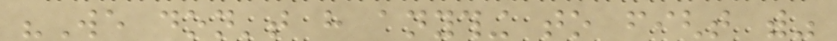"We don't have anything to fight with"
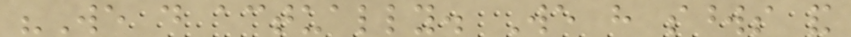"We do actually. We have swords and
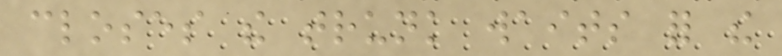closes the trunk waits for the
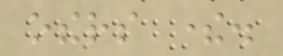others there.
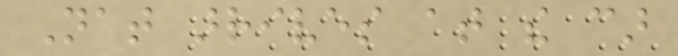Nat arrives at the car
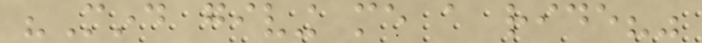"Mind giving me a ride?"
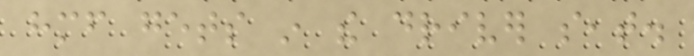himself gets in the driver seat.
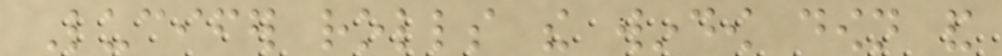Lucifer rolls the window down and
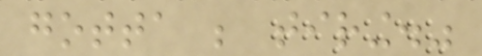gotta be tiring."
